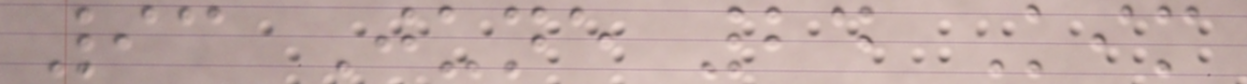93 June 24 Kim
